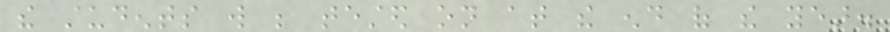the students will be tested on at the end of the year.
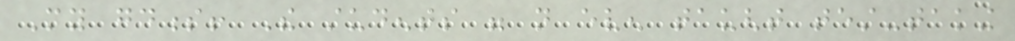My goodness! The students were not even taught test-taking
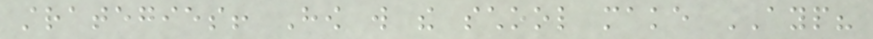strategies! How will the school make AYP?
